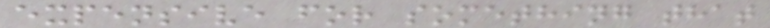expensive for something that
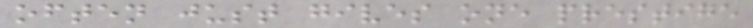often just gives one prestige
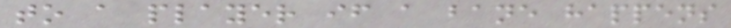to a player if a bane happens
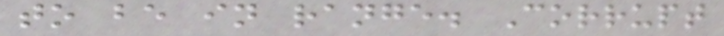to be in range. Corrupt
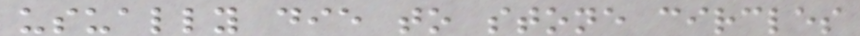usually die to stone circles
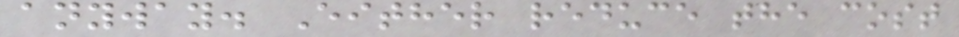anyway. Either reduce the cost
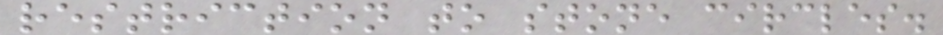restriction to stone circles.
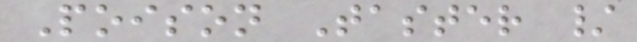Poison Taster /
